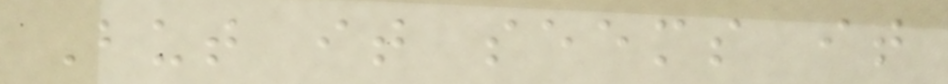But it seems it
